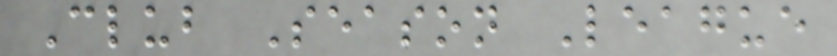Club Season League
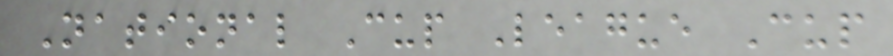National Cup League Cup
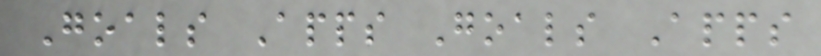Goals Apps Goals Apps
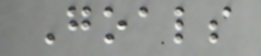Goals
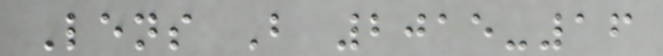Lens B 2015-16
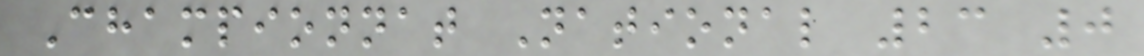Championnat National 23 0
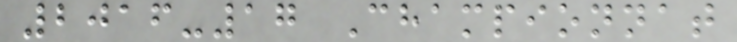2016-17 Championnat
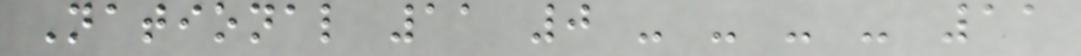National 11 0 - - - - 11
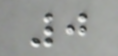0
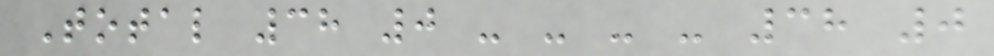Total 38 0 - - - - 38 0
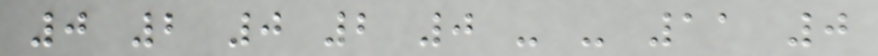0 2 0 2 0 - - 11 0
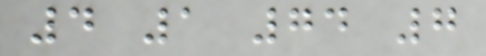4 1 74 7
